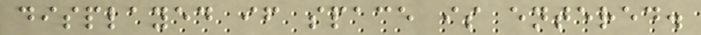displayed if space is entered.
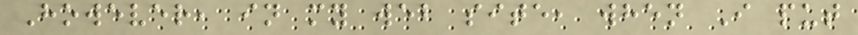However, in my web site, when I put
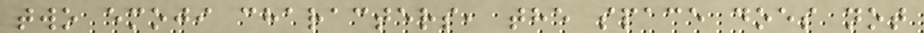two emoji characters, the space does not
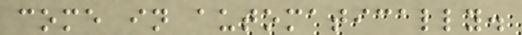come in automatically.
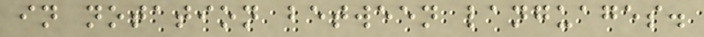in notation between languages.
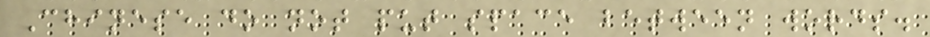Chinese do not put space between words.
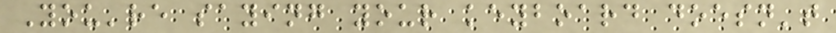You're saying your keyboard doesn't
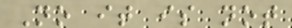No it is not
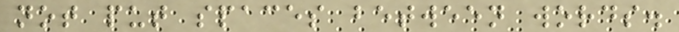not put spaces between words.
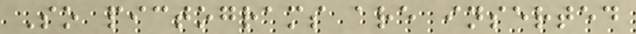So pictograms are inserted
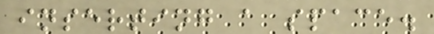inserting a space.
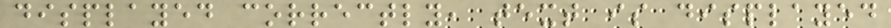displayed correctly, text is displayed
